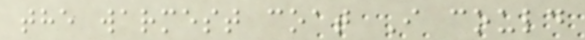the warmest coat I could
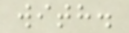with.
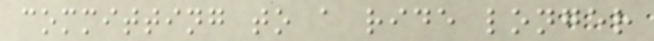committing to a ride longer
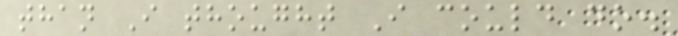than I thought I could do.
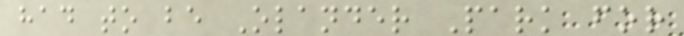had to be Olander Park for
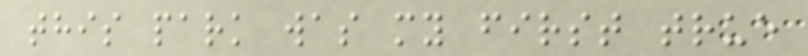this park was my first true
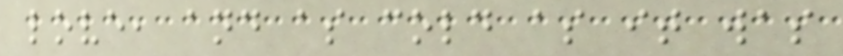love, and as cold as it was
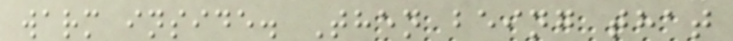warm inside. Then being that
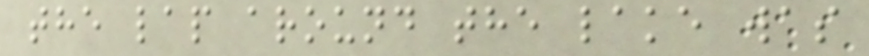the lap around the lake was
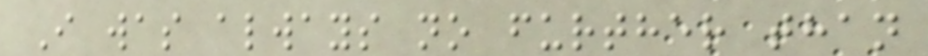I was always no further than
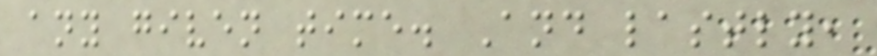any given time. And lastly,
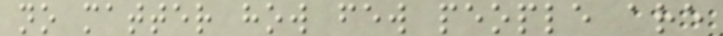no matter how few people are
